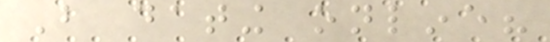But dating online?
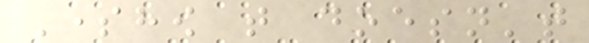Somehow that doesn't
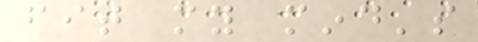fit my mind's
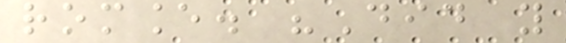romance. "Did you
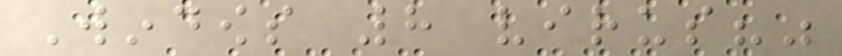Windows 8 virus?"
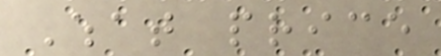What price
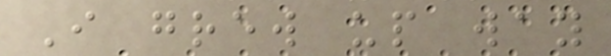I grew up way
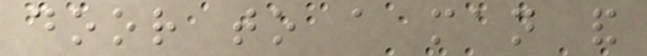door to a man and
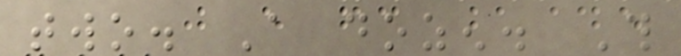two. A dozen. This
